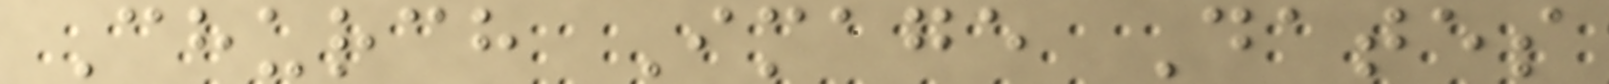Church Image Dates
